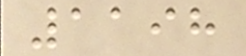1198
